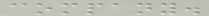company.
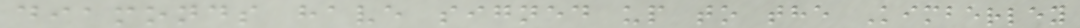diamonds have signed up to the Kimberley
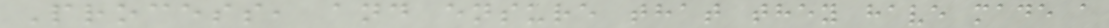Process, and ensure that they have made a
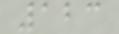123
